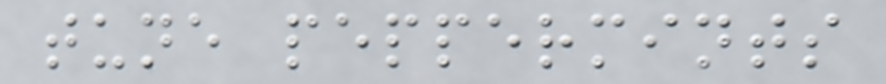tune peppermints
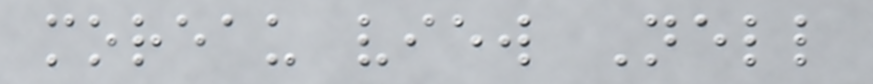moreau view Nell
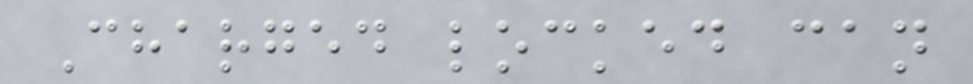Charged locked can
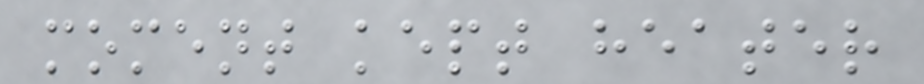moment kept heater
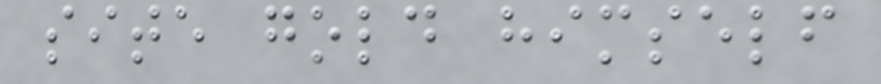site gold himself
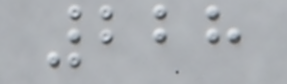228
